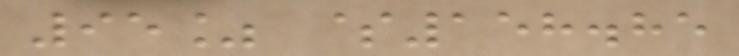95% $158.85
